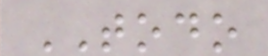TODO
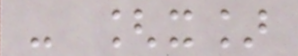- [x]
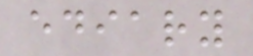ediary
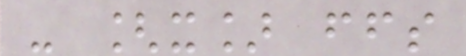- [x] ffs
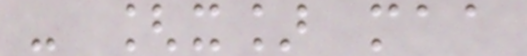- [x] maa
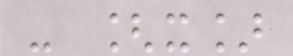- [x]
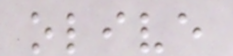olive
